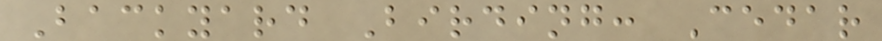Backyard Birding: Cedar
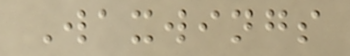Waxwings
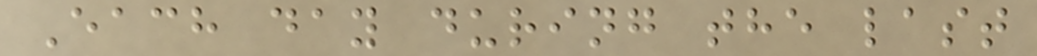Each day during the last
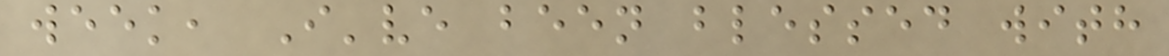week, I've been blessed with
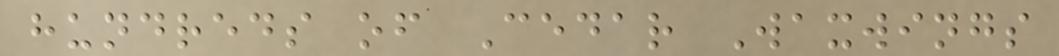hundreds of Cedar Waxwings
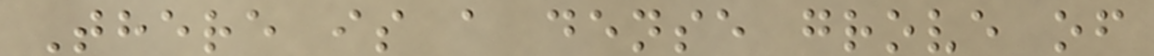There is a dense grove of
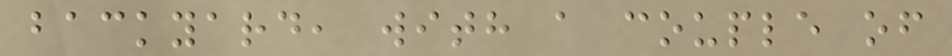backyard, with a couple of
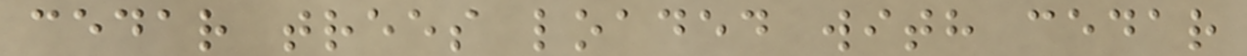cedar trees loaded with cedar
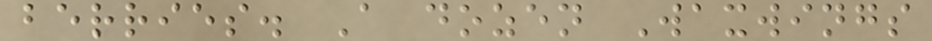berries. A dozen Waxwings
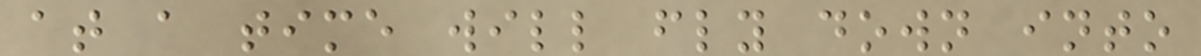at a time will fly down into
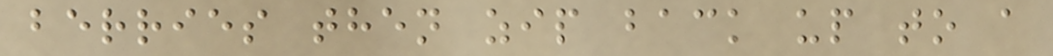berries then zip back up to a
